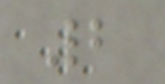2
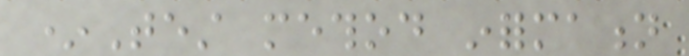*Test method information
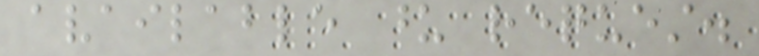available upon request.
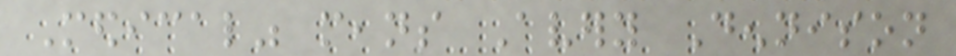Medical" means Avery Dennison
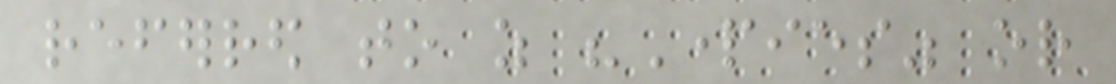referred to as "Parties" or
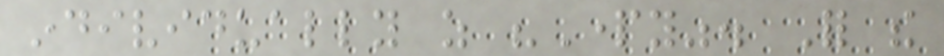individually as "Party". For the
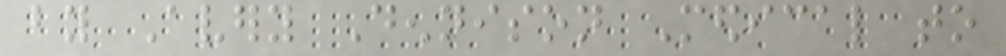by Avery Dennison Medical to
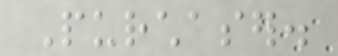Purchaser.
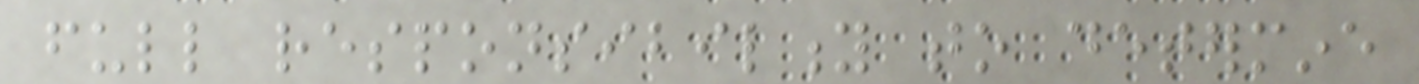full responsibility to determine
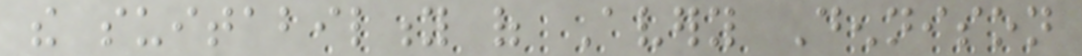the suitability of Avery Dennison
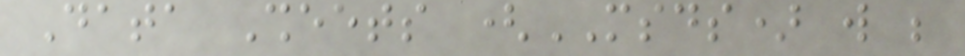Data Sheets (MSDS) will be
